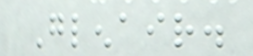Glenair.
